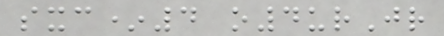sxc*4 o4urJr
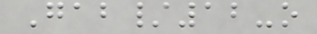Gab/12-o
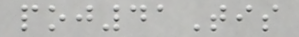poj41Tis
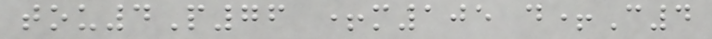tou4P76 +m105 d+C4
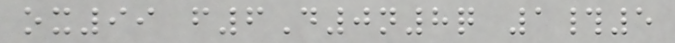ox99 f6D0n8q 1#5
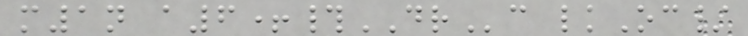m1n a6+#DRc lkOc/
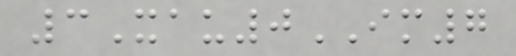3Xau0IM7
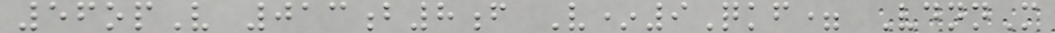56opV 013b8f V*9Qkf= VdnnM
